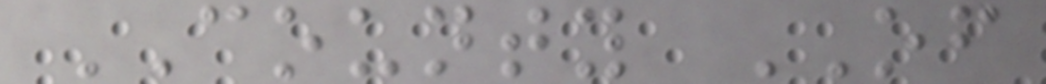COUNTY OF
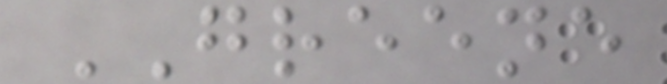GREENE
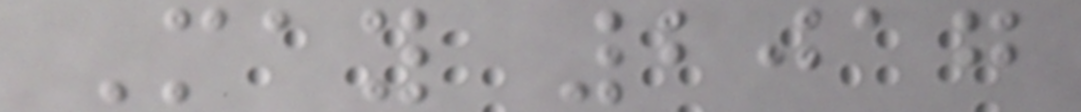May 2017
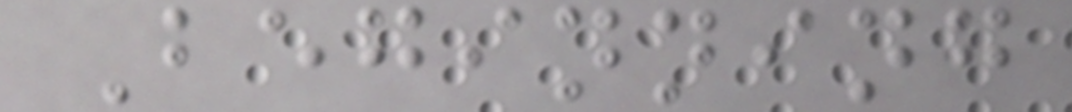Beginning
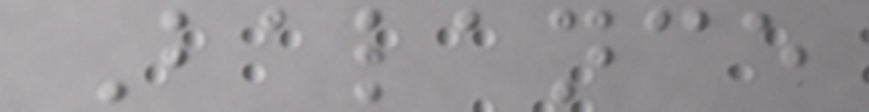Balance
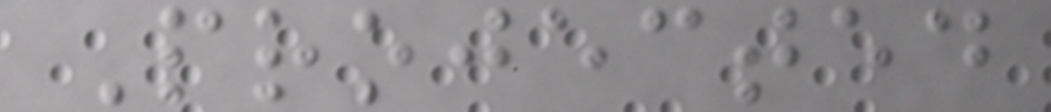Projected
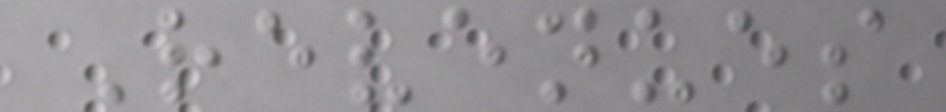Revenues
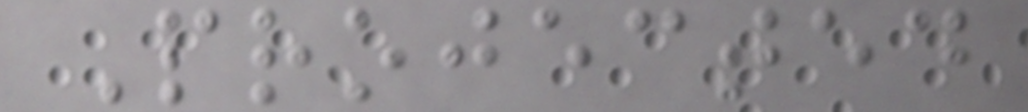Projected
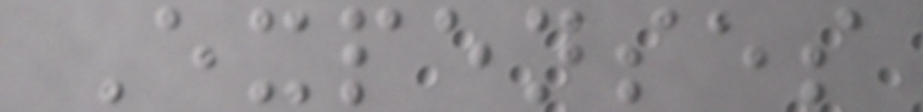Expenses
